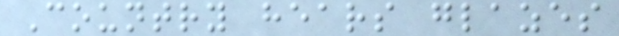Country hears glazes
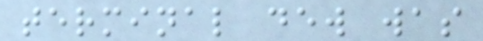terminal dew was
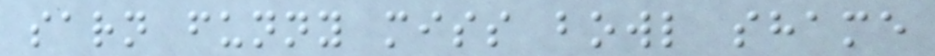sarn funny miss bowl shame
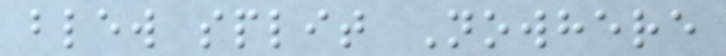blew split Nowhere
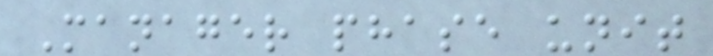Manager phase unit
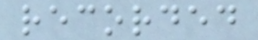recorded
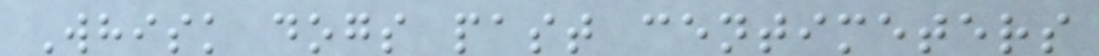Whisk dogs past centimeters
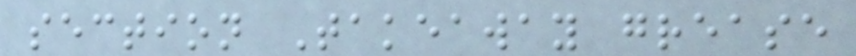section Takeaway grease
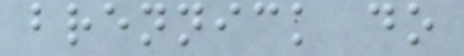brennick do
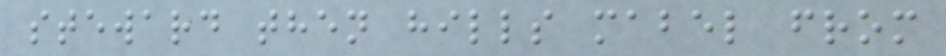steward then hills mabel from
